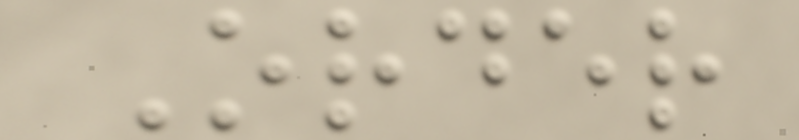Order
